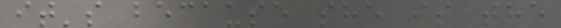it's because she is the
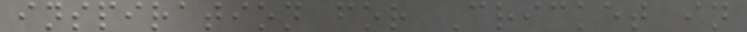inspiration for Cricket in
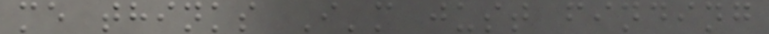me thinks I'm just finding
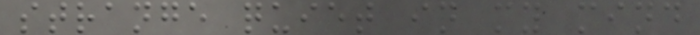strange quiet in my mind
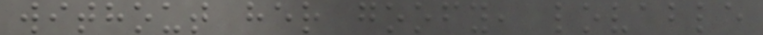without her goofy, lovable
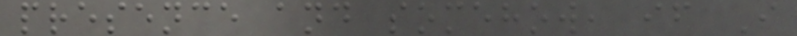presence and somehow, if I
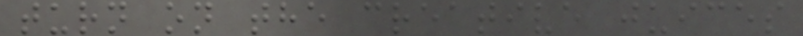turn on the creative juices
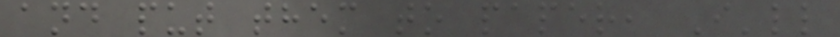and put them to paper, I'll
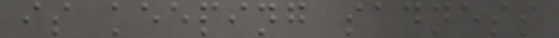is keeping sadness
